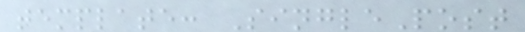template: SinglePost
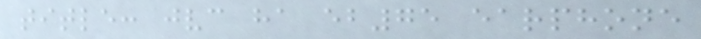title: jvc ha eb75 earphone
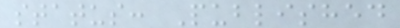status: Published
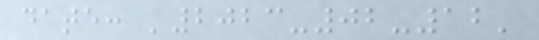date: '2023-02-12'
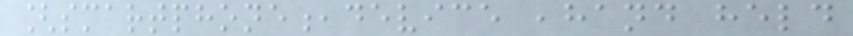[smartphone,device ,hand held
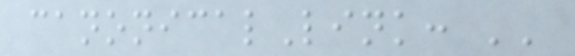canonicalLink: ''
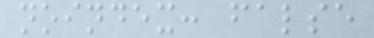noindex: false
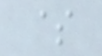$
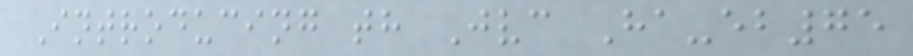Introducing th Jvc Ha-eb75
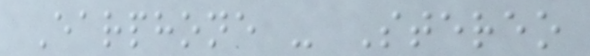Earphone - Stereo
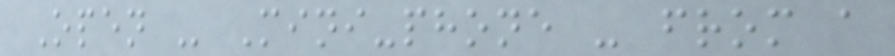Open - Mini-phone - from a
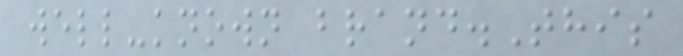well-known brand.This
